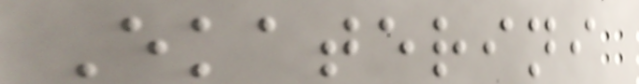Ekaterini
